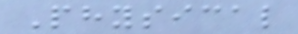Physical
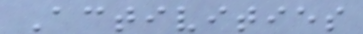Activities
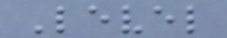Level
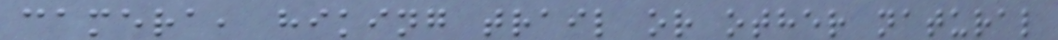camera, hiking trail or other natural
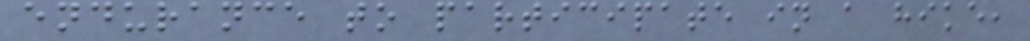endurance to participate in a hike,
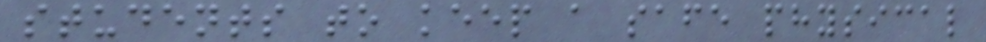students to keep a safe physical
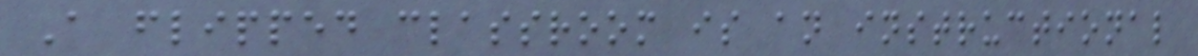A flipped classroom is an instructional
